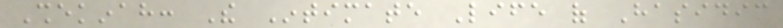Shekinah: The Intimate Life of Hasidic
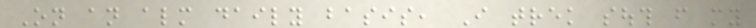On an almost daily basis, I trek south from my
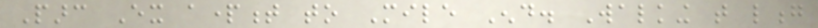Parc Ex apartment to Mile End. Walking that long
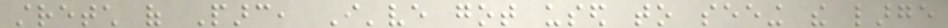stretch of Parc, I've got used to seeing the large
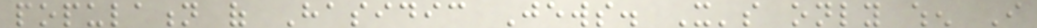population of Hasidic Jews. It's only when I
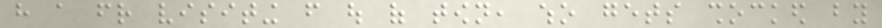have a friend visiting from out of town, who gets shocked by
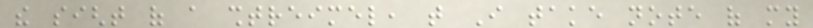the sight of a shtreimel, that I take note of my
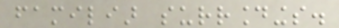familiar surroundings.
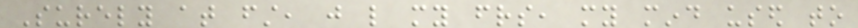Surely at first, just like my friends, my mind used to
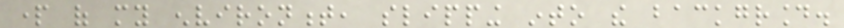part of my environment, slipping into the background.
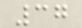37
